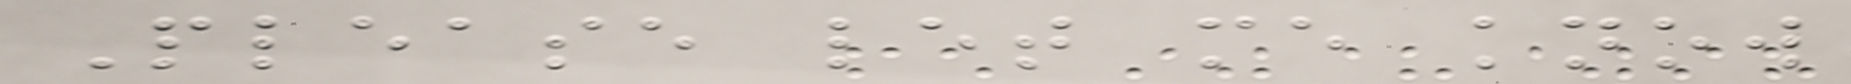Please let me know
